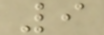9
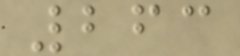263
